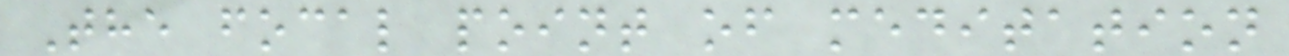The focal point of meditation
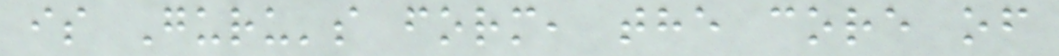is Guru's form, the core of
